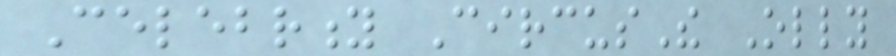Celebrity CircusThe Olly
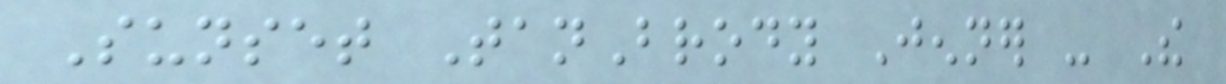Sunset TanBrody Jenner - The
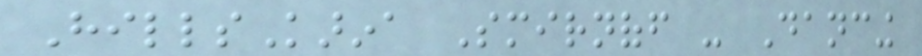HillsKarina Smirnoff - Dancing
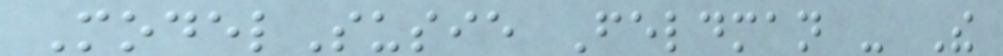ModelSusie Feldman - The
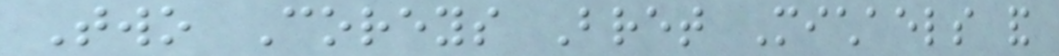Two Coreys Bret Michaels and
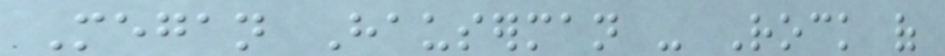Megan Hauserman - Rock of
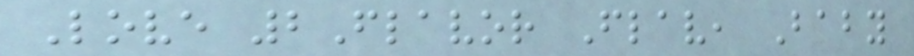Love 2Flavor Flav, Baby
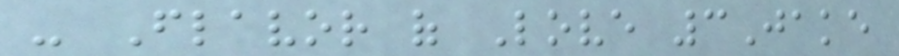- Flavor of Love 3Jake
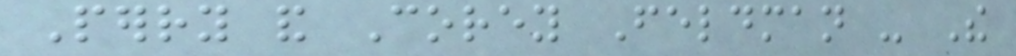Perry and Corey Feldman - The
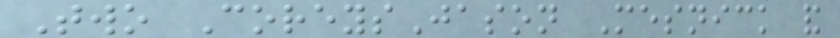Two CoreysJason Mesnick and
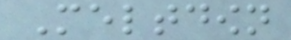Meltdown
